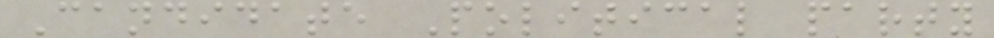Candidate Political party
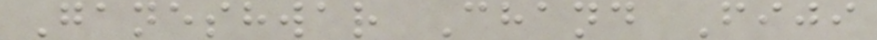Ganeshwar Chand Fiji
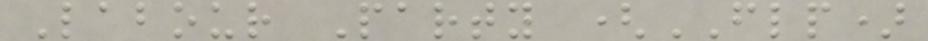Labour Party (FLP)
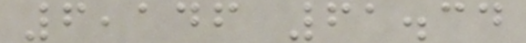6,146 61.34
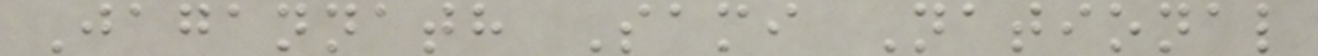Jagannath Sami National
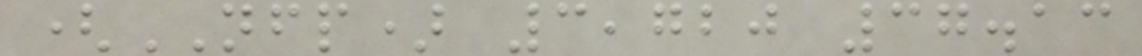(NFP) 3,720 37.13
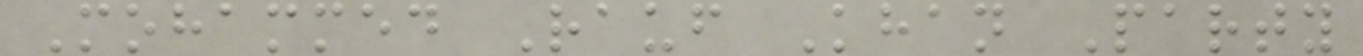Mohammed Rauf Khan Party
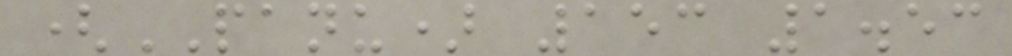(PANU) 153 1.53
